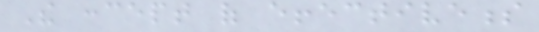The concept of effectiveness
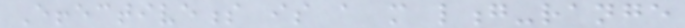Effectiveness is a more long-range
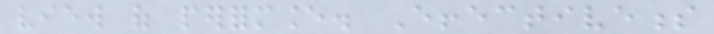view of performance. Effectiveness
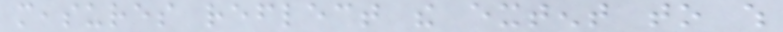measures reflect the extent to which
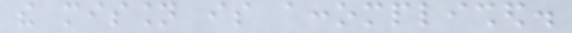the mission is accomplished.
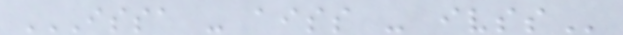ISSA - AISS - IVSS
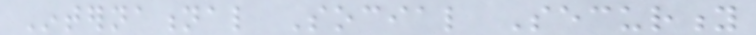International Social Security
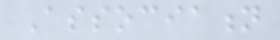Association
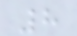8
